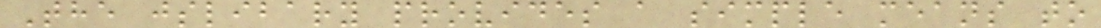The jslibary provides a simple means to
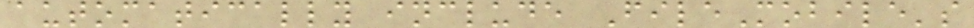automatically include FileMobile's
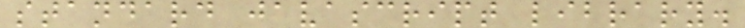standard javascript library.
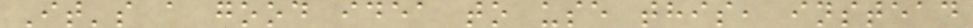It's a good idea to use this, instead
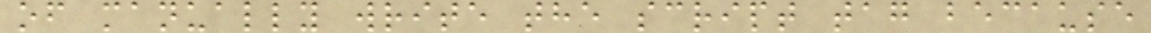of manually write the script tag because
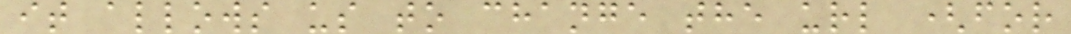it allows us to change the url (for
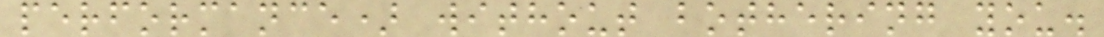performance) without bothering you.
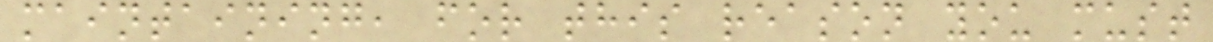maintaining, for this reason you must
